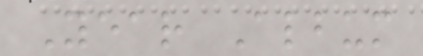Year Album
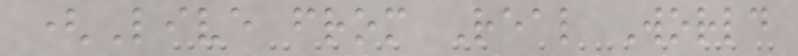(Live from Real World
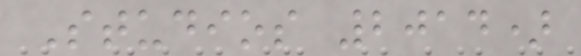Studios 2014)
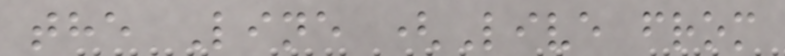the Line (Live from
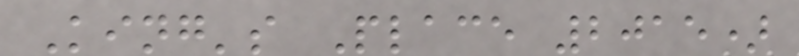King's Place 2015)
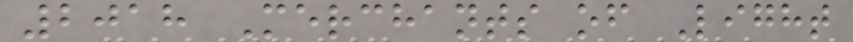2018 Merchants of Light
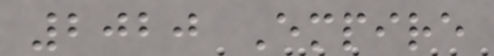2020 Empire
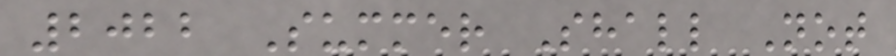2022 Summer Shall Not
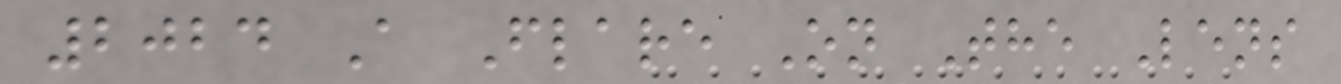2024 A Flare On The Lens
